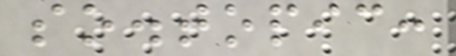so.topic:
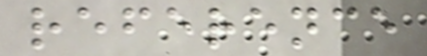reference
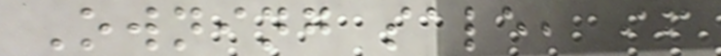Owning sale, if
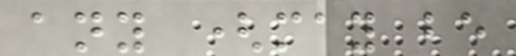any (may be
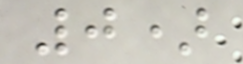0)
